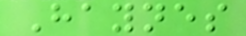Haynes
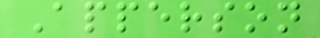Apperson
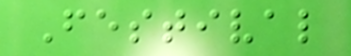Festival
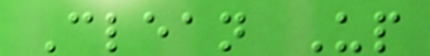Clean Up
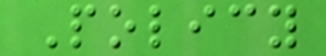Policy
